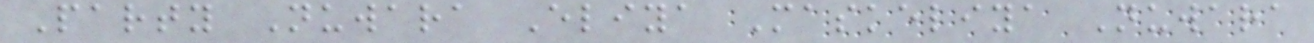Party Nuwara Eliya Maskeliya Nuwara
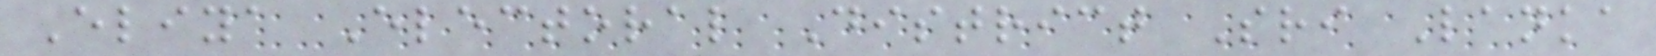Eliya Electoral District Sri Lanka
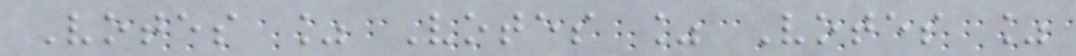Votes % Votes % Votes %
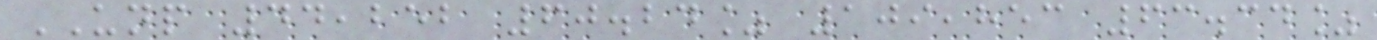UNP 44,252 60.24% 109,853 63.34%
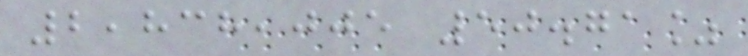2,838,005 50.71%
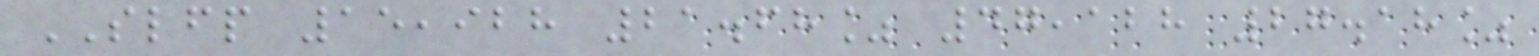SLFP 15,928 21.68% 47,128 27.18%
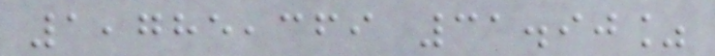1,785,369 31.90%
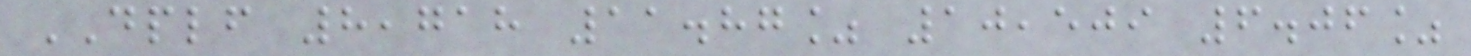DPLF 8,718 11.87% 10,509 6.06%
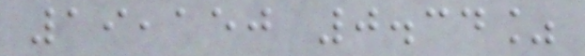19,150 0.34%
